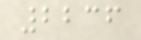2236
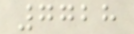7728
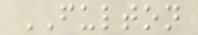FULTON
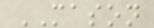MASON
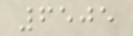6505
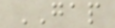GAP
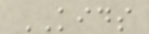KIDS
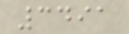3491
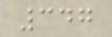347
